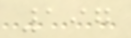197
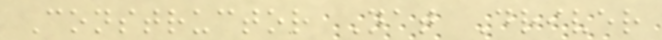Constructor Nat Driver
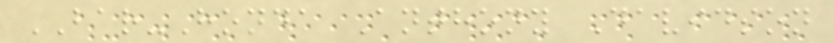BAR-Honda Anthony Davidson
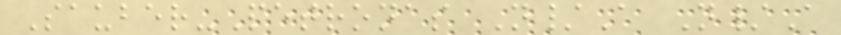Sauber-Petronas N/A N/A
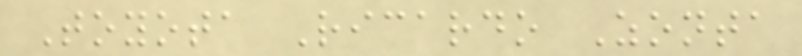Toyota Ricardo Zonta
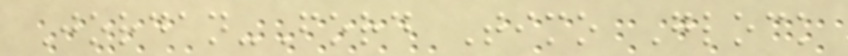Jordan-Ford Timo Glock
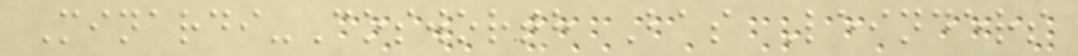Minardi-Cosworth Bas Leinders
